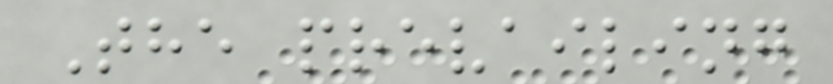The prevailing
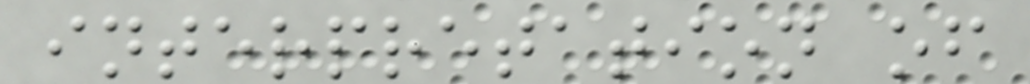interpretation of
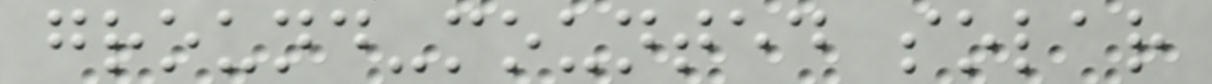ground-mounted solar
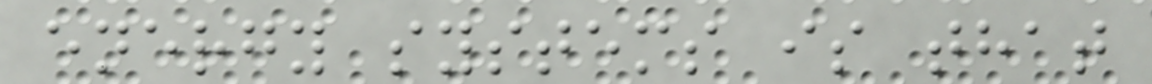energy systems is that
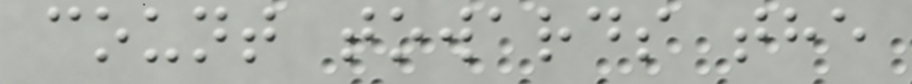count towards the
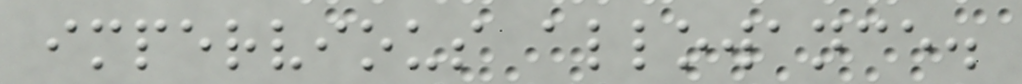impervious allowance.
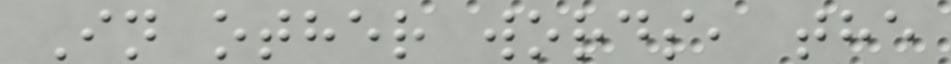In other words, the
